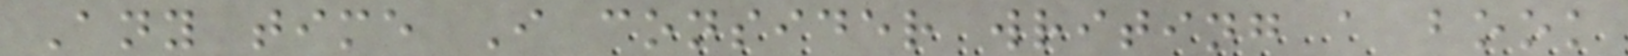Any time I consider writing a book
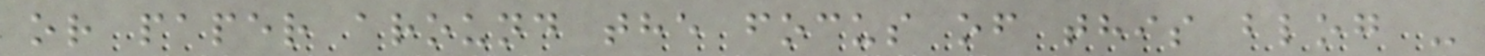or paper around the focus of this blog -
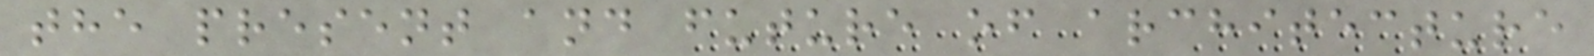the present and future of architecture
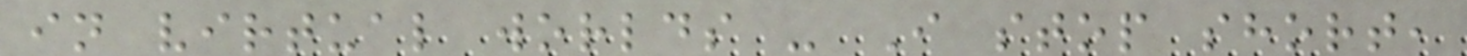in virtual worlds - I stop short,
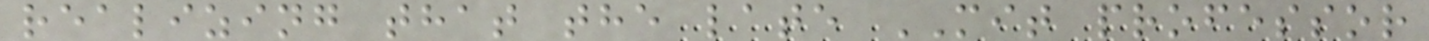realizing that the late MIT professor
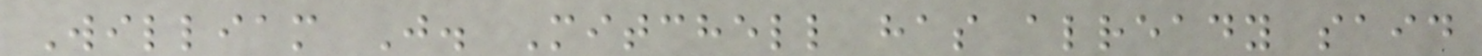William J. Mitchell has already said
